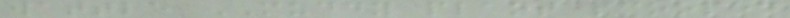wattle MUDDY plant scooped
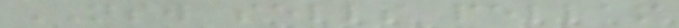NSW sells pellam
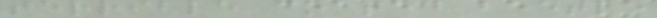terrible coated beetle
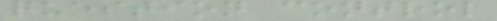question control
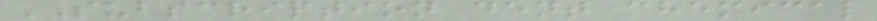SUBSCRIPTION dent chemical
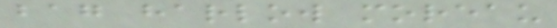bag harlow moreau
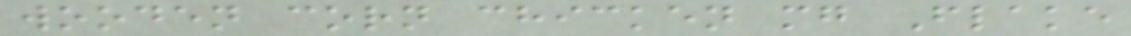wooden corn chicken mg Flake
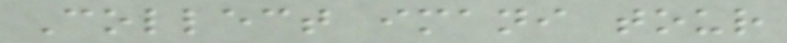Collect imani tour
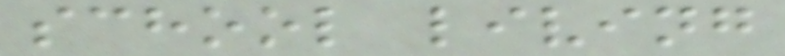school living
